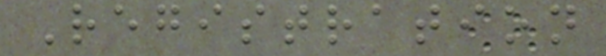Registration
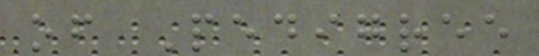of Pedigree
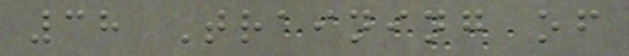38 Training of
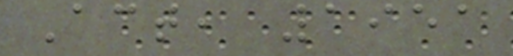Act, 1951
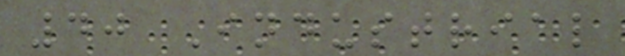40 Industrial
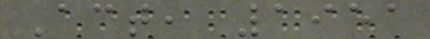Act, 1951
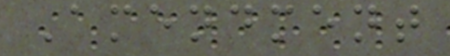Amendment
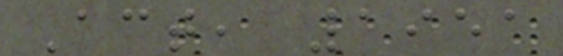Act, 1951
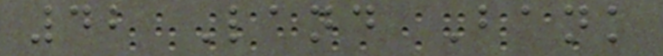42 Land Bank
